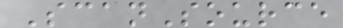ScanSource
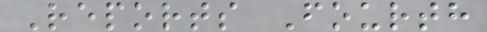Reports Fourth
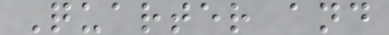Quarter and
